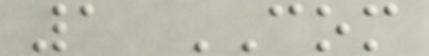1 COM
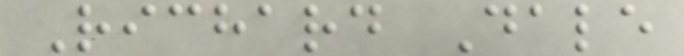Richard Dale
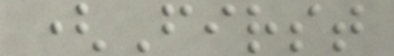(First
